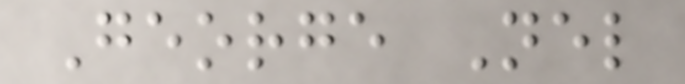George Nel
